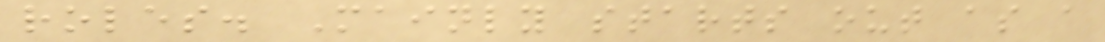roles. Mainly starts out as a
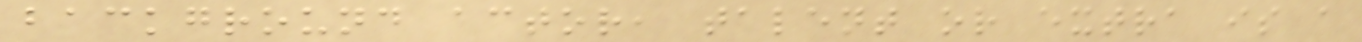background actor, talent or extra is a
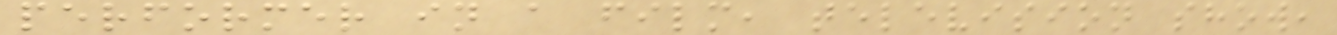performer in a film, television show,
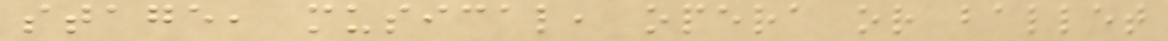stage, musical, opera or ballet
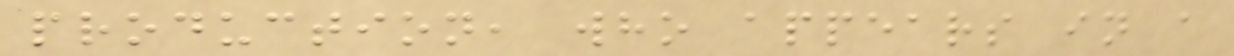production, who appears in a
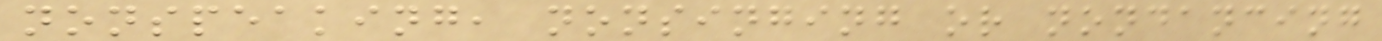nonspeaking, nonsinging or nondancing
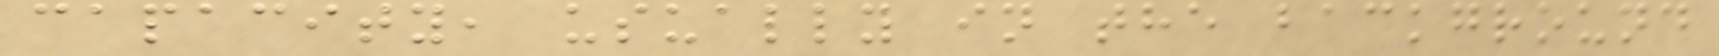capacity, usually in the background
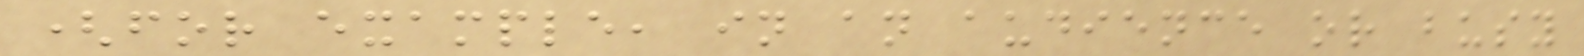(for example, in an audience or busy
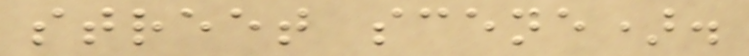street scene).
